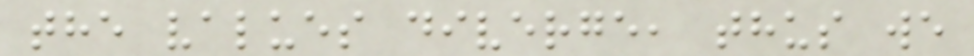the values diverge, thus we
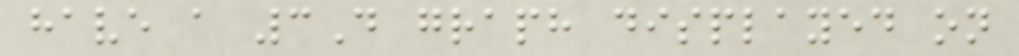have a 3D graph displayed on
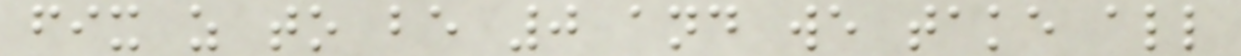fix z to be 0 and we take all
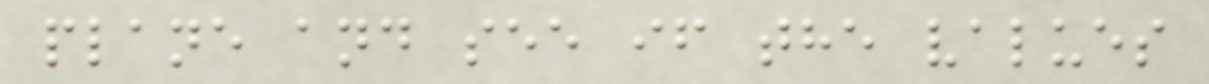plane and see if the values
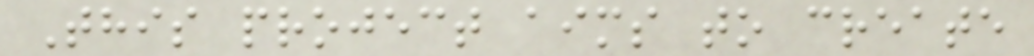This project aims to create
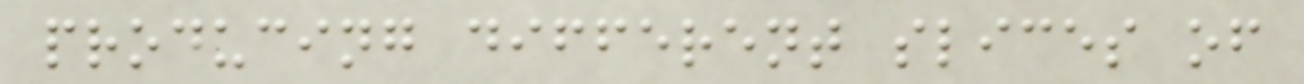producing different slices of
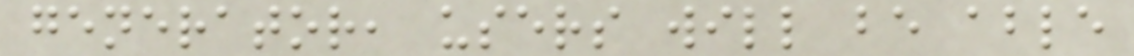generator, users will be able
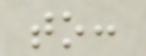to:
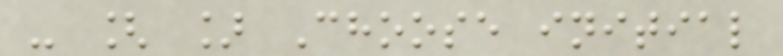- [ ] Choose initial
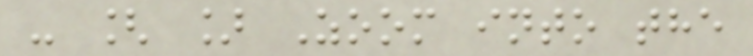- [ ] Zoom into the
